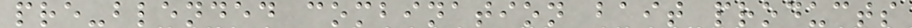pre-blended combination bait products
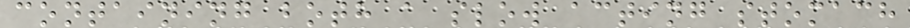containing both a slow acting stomach
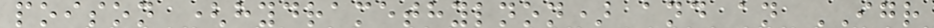poison (hydramethylnon) and an IGR
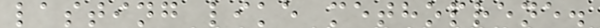lasting like methoprene.
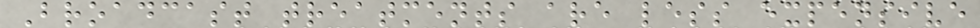Broadcast treatments are less expensive
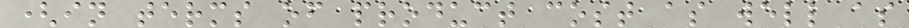(in terms of product cost as well as
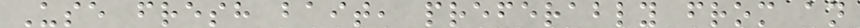Use fresh bait, preferably from an
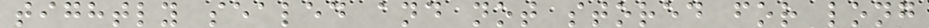tightly sealed and not stored for long
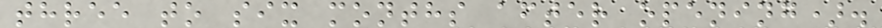three to six months after opening).
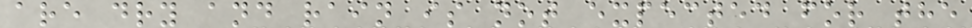are dry and rain is not expected for the
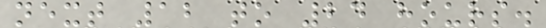next 12 to 24 hours.
